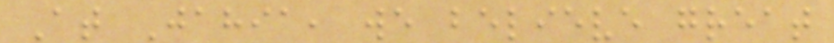At Jahia, we believe great
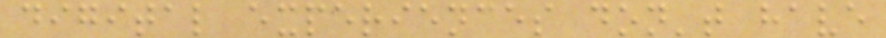digital experiences don't have
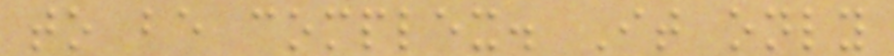to be complex. It only
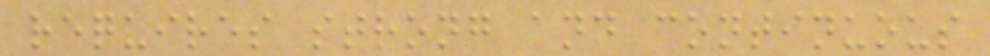requires strong and continuous
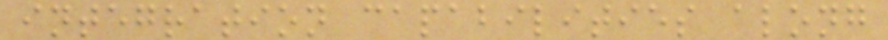integration capabilities along
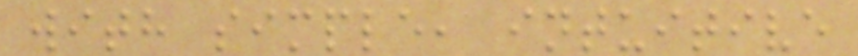with simple, intuitive
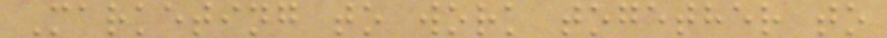Marketing to work together to
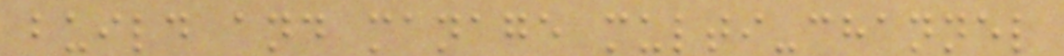build and manage multi-channel
